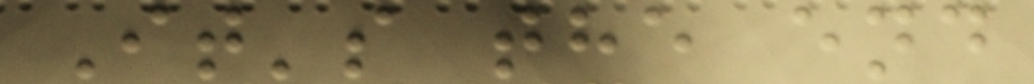It's the end
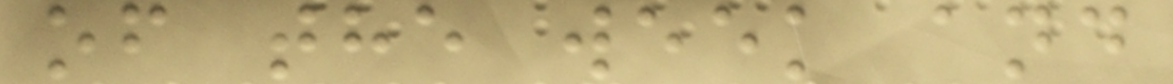of the week and
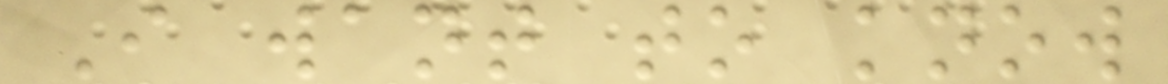I want to know
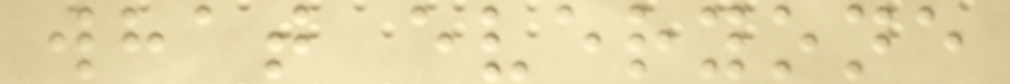what everyone
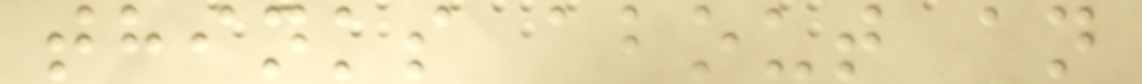thinks about an
